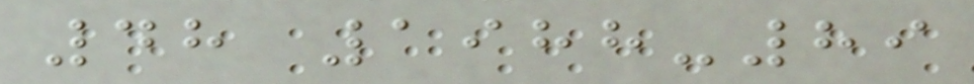48 1988-89
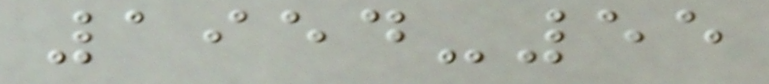1954-55
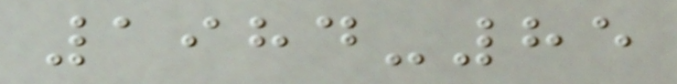1984-85
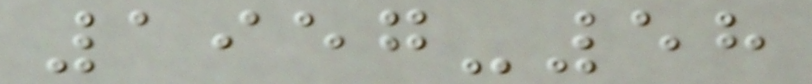1957-58
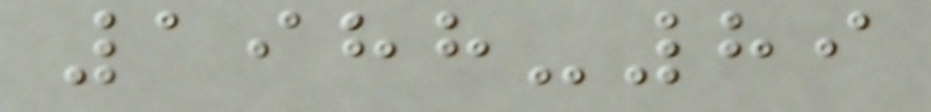1988-89
